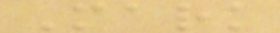Mark
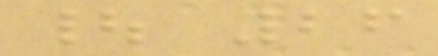| 26
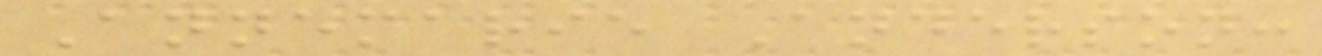Annemarie Anderson:
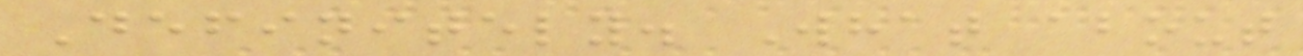Definitely. What about
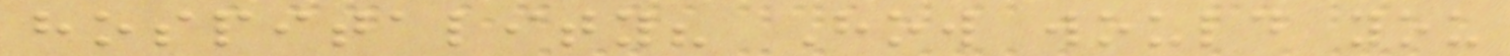hospitality? How would you
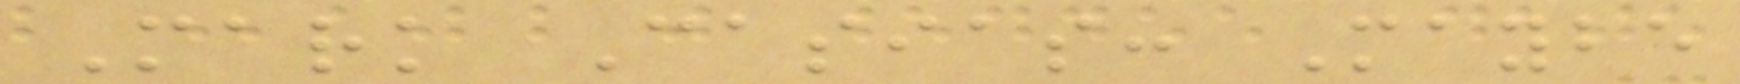Mark Casias: Maybe
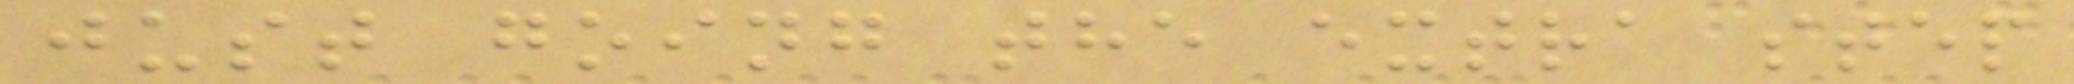just going the extra step
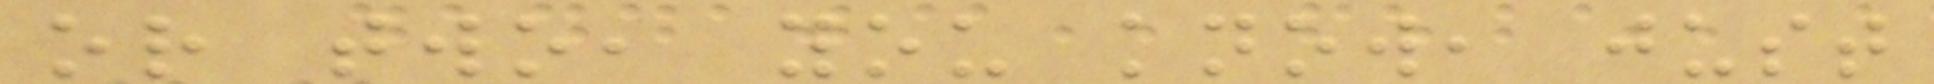or two, you know, just
